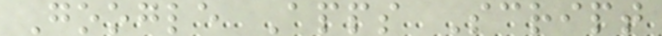Google Apps Script
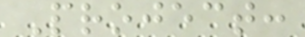Project:
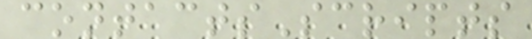contactsScripts
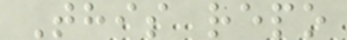This repo
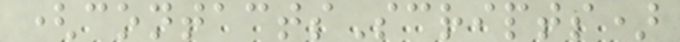(contactsScripts)
